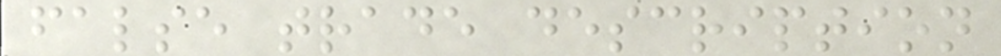false trade description
